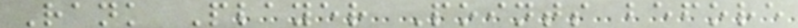Rank Player Points before
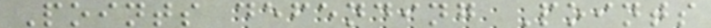Points defending Points
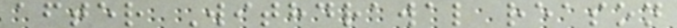after Withdrawal reason
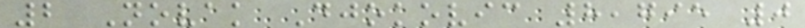2 Novak Djokovic 8,795 0
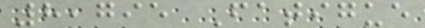8,795 Fatigue
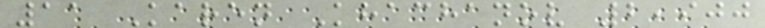11 Karen Khachanov 2,900
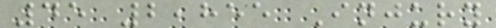45 2,855 Injury
